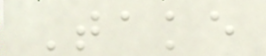Take
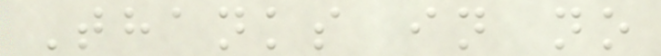Thanks in no
